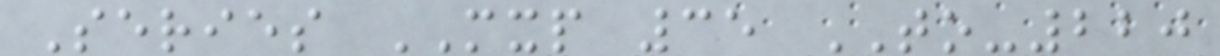Series MXP 35 TO-220
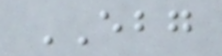EBG
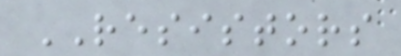RESISTORS
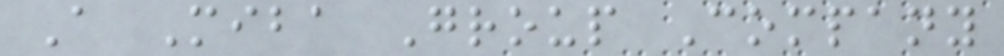A Miba Group Company
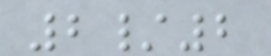2/2
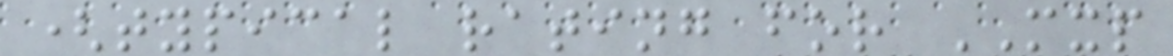(typical rating for MXP
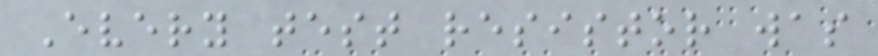Every test resistor was
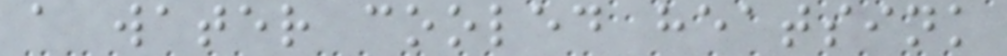a water cooled heatsink
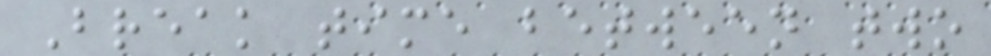Break time between two
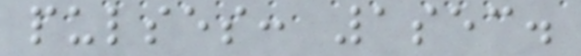pulses: 1sec.
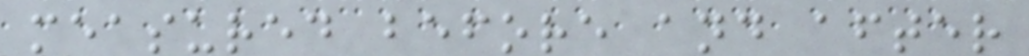measured before and after
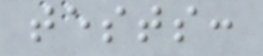tests:
